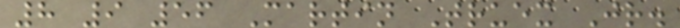8 9 56 Martin Truex Jr.
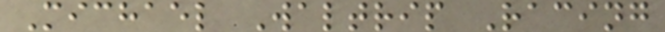Michael Waltrip Racing
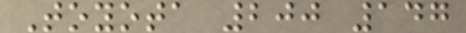Toyota 200 147
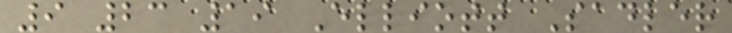9 23 19 Elliott Sadler
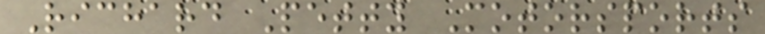Richard Petty Motorsports
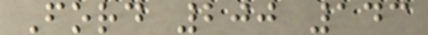Ford 200 143
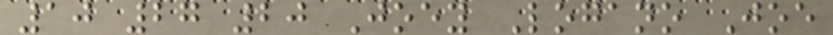10 27 20 Joey Logano Joe
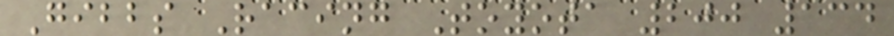Gibbs Racing Toyota 200 134
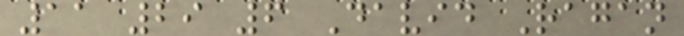11 29 6 David Ragan
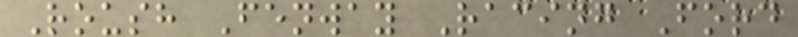Roush Fenway Racing Ford
